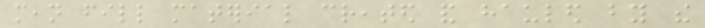mean fill material created and hauled by the
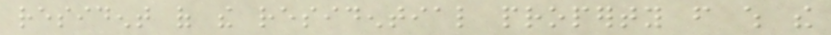resident of the residential property from which the
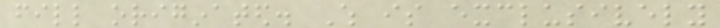fill originated. Which is exclusively
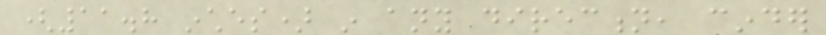(11.8 inches) in any direction, cinder
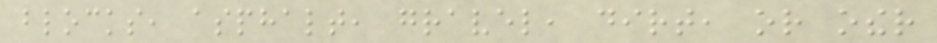blocks, asphalt, gravel, dirt, or other
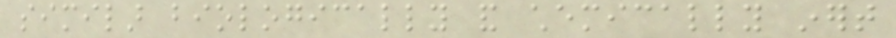similar biologically and chemically inert
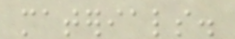materials.
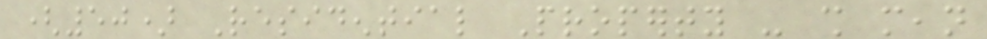(50) Residential Property - shall mean
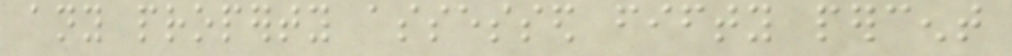any property assessed fifty percent
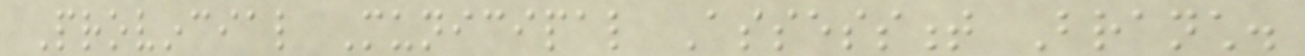Provincial Municipal Assessment Branch.
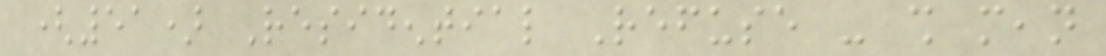(51) Residential Refuse - shall mean
